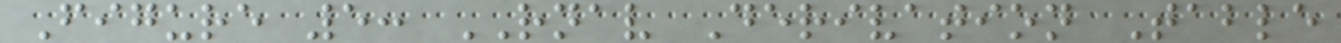Figure 5: RNAV Derivation Table
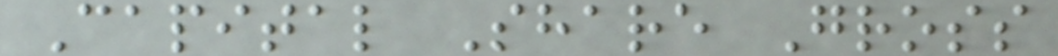Capital Share Gross
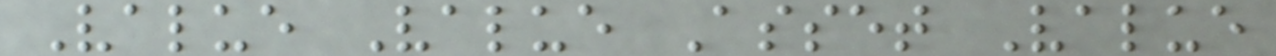Value Value Asset Value
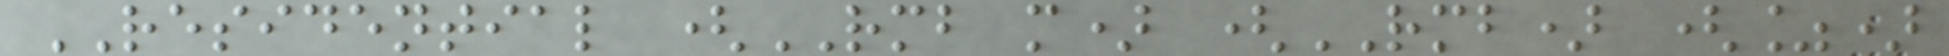RESIDENTIAL (RMB m) (RMB) (%)
